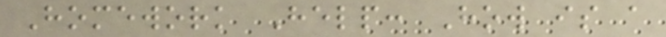Homework Help: How is a
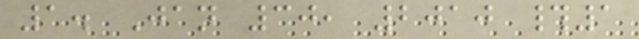1. Jan 30, 2010 #1
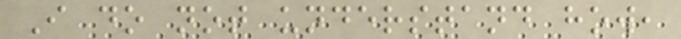I do not understand how,
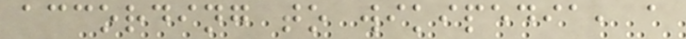according to wikipedia, a
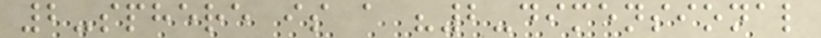2-sphere is a "2-dimensional
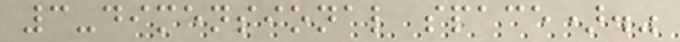3-dimensional space)."
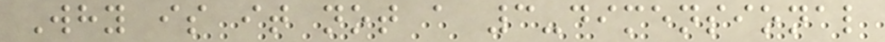Why is it not a 3-dimensional
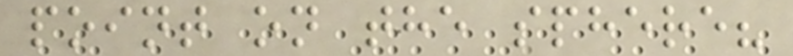point on the sphere?
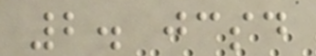2. jcsd
